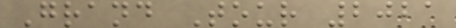Grand Tour 2021
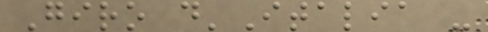Giro d'Italia -
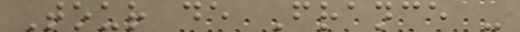Tour de France -
